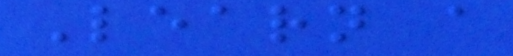Learn a
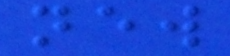new
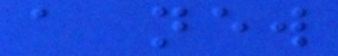a new
